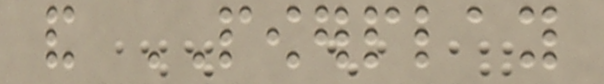and POWERPLAY
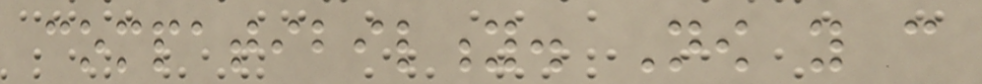compatibility. Now you can
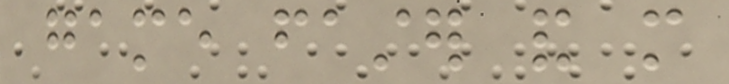game faster and more
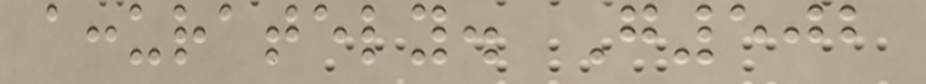accurately. G502
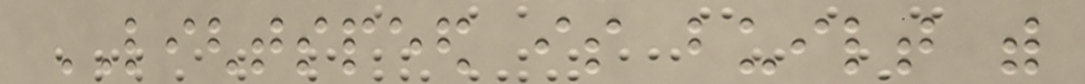LIGHTSPEED is built with
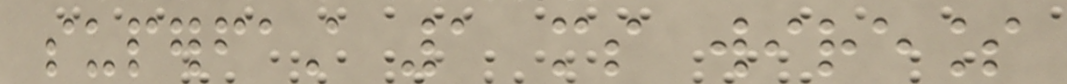superfast 1 ms wireless
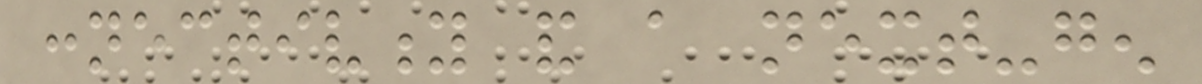connectivity and a next-gen
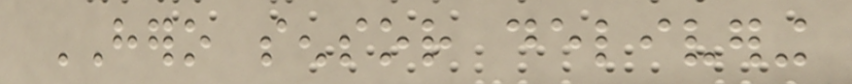HERO sensor delivering
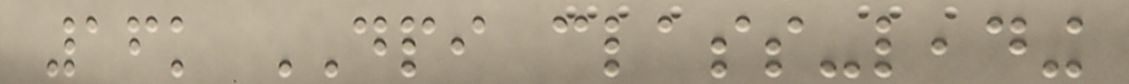16k DPI class-leading
